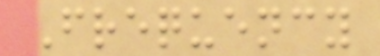Frequency
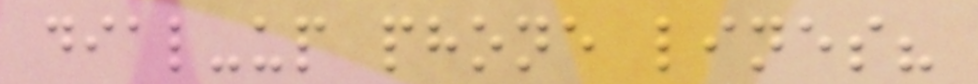dial-up phone lines?
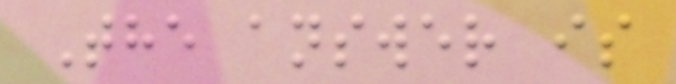The answer is
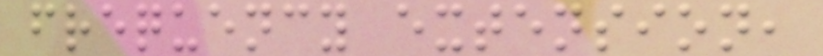frequency extension,
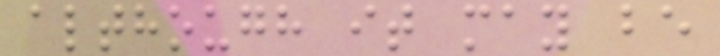although it may be
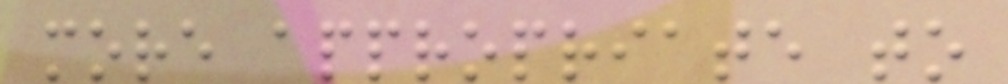more appropriate to
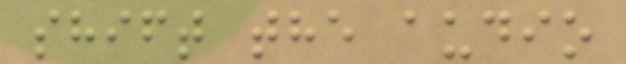shift the audio
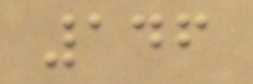146
